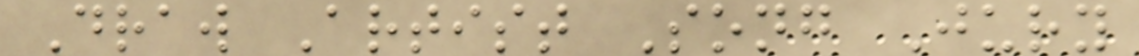Draw Artist Song Jury
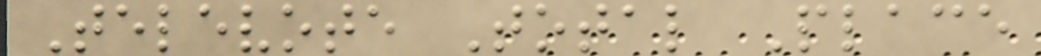Televote Total Place
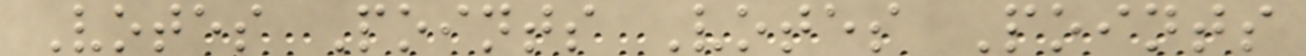Votes Points Votes Points
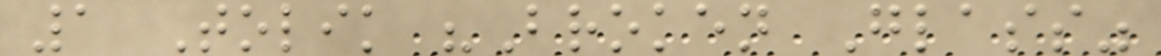1 Tolik "Broken Glass"
